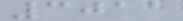3011
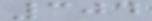304
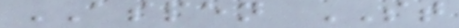ASPEN ST
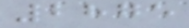2875
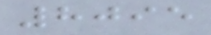8095
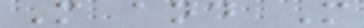M and M
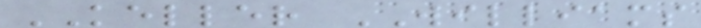KELLER WILLIAMS
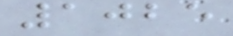1025
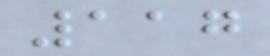117
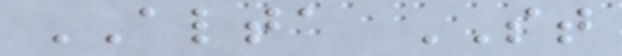ALTA ST
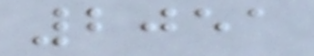2051
